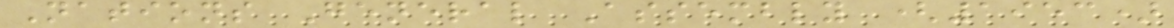Nations General Assembly (1953)
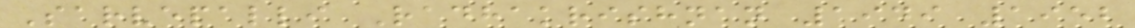Sarvepalli Radhakrishnan 1949 1952
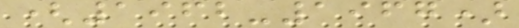(1962-1967)
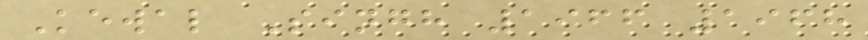Kewal Singh 1966 1968
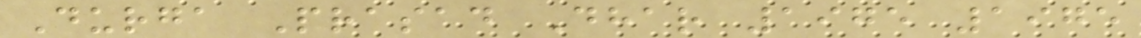Durga Prasad Dhar 1975 1975
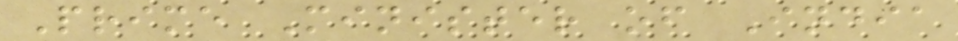Prime Minister of India
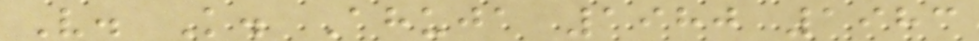V. K. Ahuja 1980 1983
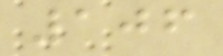106
